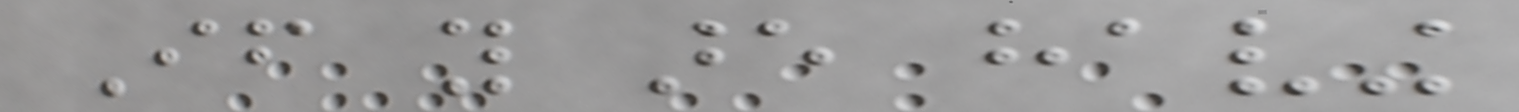If you are having
